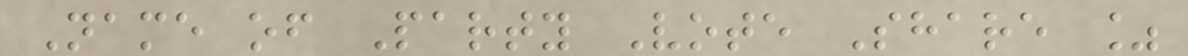Name of Party Vote Share %
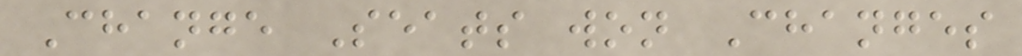Change Seats won Changes
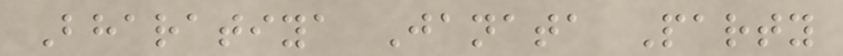Bharatiya Janata Party
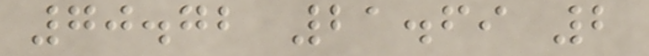70.72 21.69 2
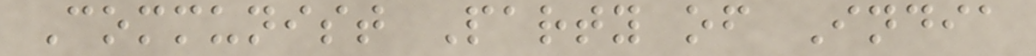Communist Party of India
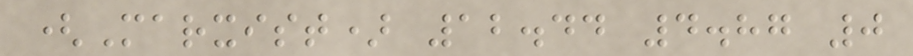(Marxist) 12.44 4.87 0
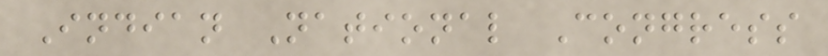Indian National Congress
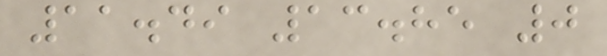11.49 13.85 0
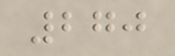270
